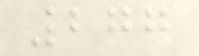277
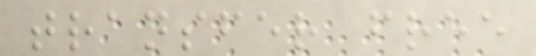transfer free
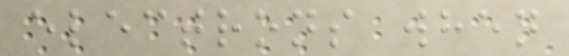electrons when
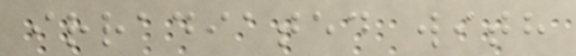irradiated with
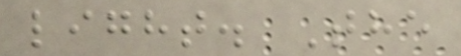light. The
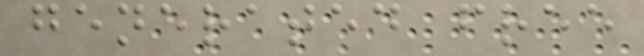generated free
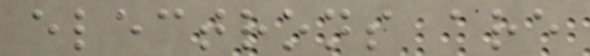electrons are
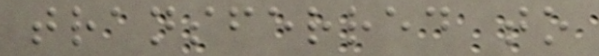transferred to
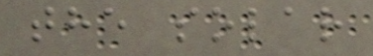the solar
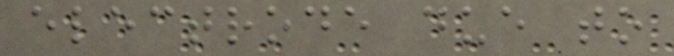electrode due to
